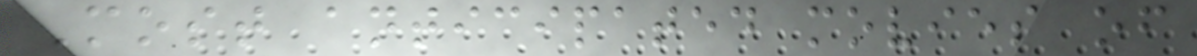Most anticipated movies of
